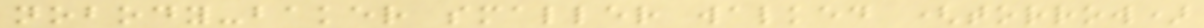nobody-baker smaller walked (torrow)
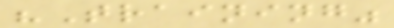"Training"
